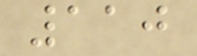110
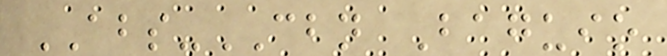ABS-CBN Baguio
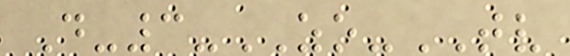D-3-ZO-TV
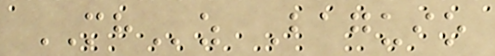MHz Baguio
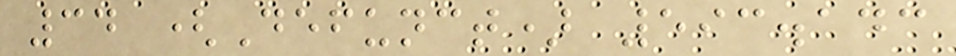34 (Defunct) 593.143
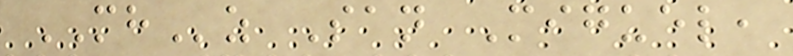MHz San Miguel,
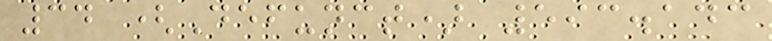34 (Defunct) 593.143
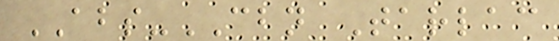ABS-CBN Tarlac
